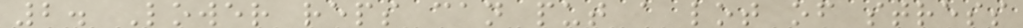2. Lower reps can put a lot of stress
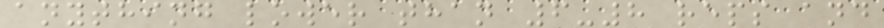anything lower than 6-8 reps and
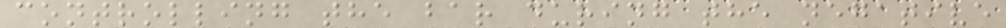controlling the bar during the negative
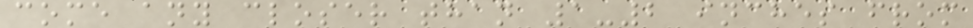come any closer than 1-2 inches from
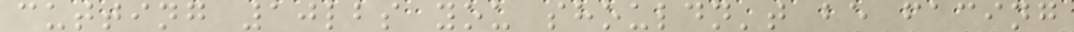cutting 10lbs you shouldn't be facing
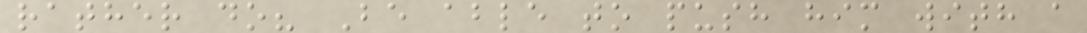rather do? Be able to push him with a
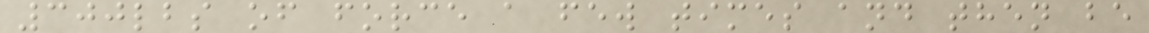300lbs of force a few times and then be
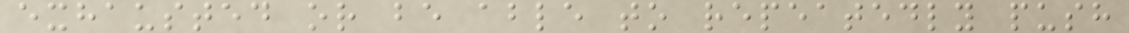exhausted or be able to repeatedly push
